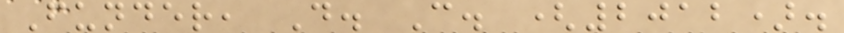Funder, D. C. (2012).
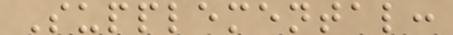Supplemental:
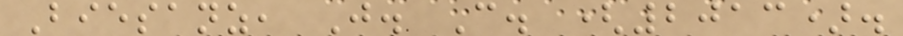Biesanz, J. C. (2013).
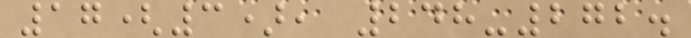17(3), 248-272.
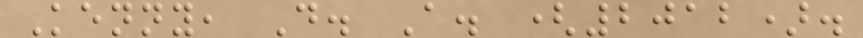Kenny, D. A. (2012).
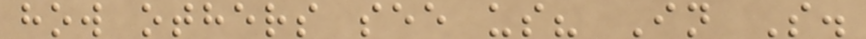how others see us? In S.
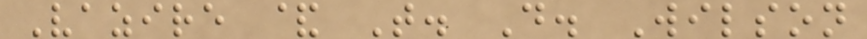Vazire & T. D. Wilson
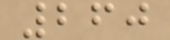260
